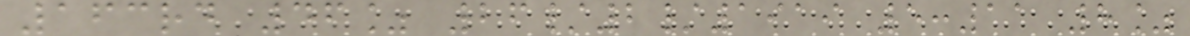163rd 46% 26/2/1919 5:11 8%
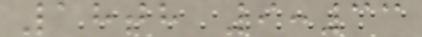18th 9:33
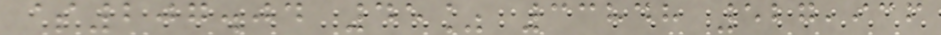$207.04 45% 33848 527,936
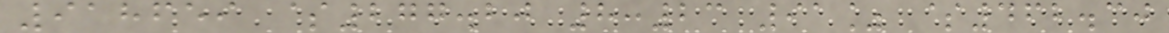918659 $277.20 8:23 91% $462.30
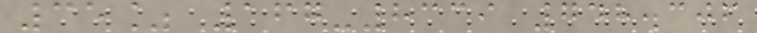35% 167-8339 748.306
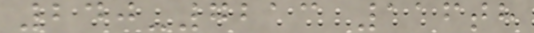240-7213 116th
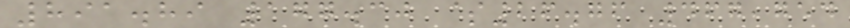891.89 177.30 $26.76 467,754
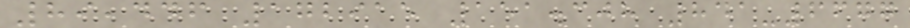89,446 172915 151.308 841-6677
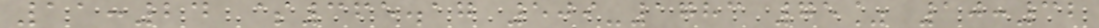11:24 $365.17 509-1783 75% 10:32
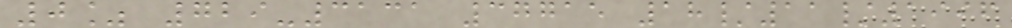0% 729-3131 37715 18/11/1996
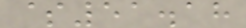$51.18
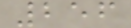256
